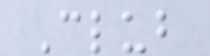Club
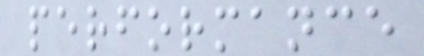performance
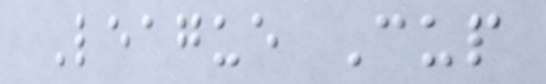League Cup
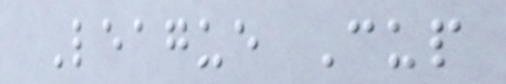League Cup
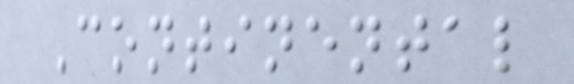Continental
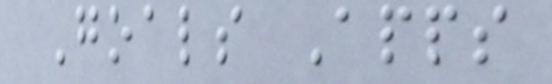Goals Apps
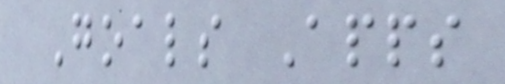Goals Apps
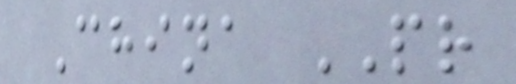China PR
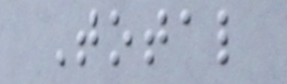Total
